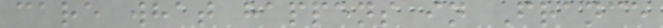care what happens in France
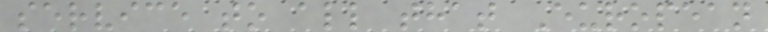service to all that European
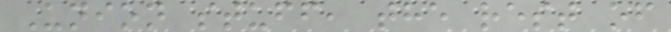Union stuff, the rest of
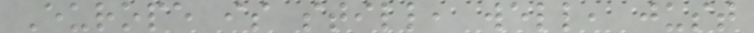Europe is still, well, just
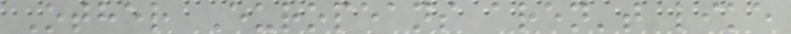Other Europeans aren't like
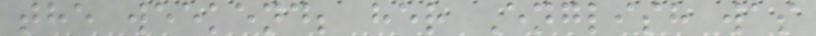the weekend; her English was
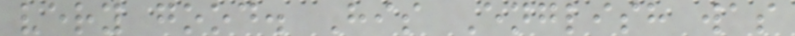very good. His English was
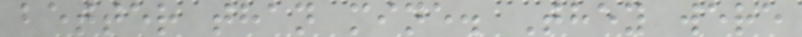better than mine. They were
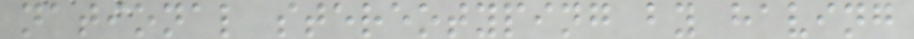national stereotyping by having
